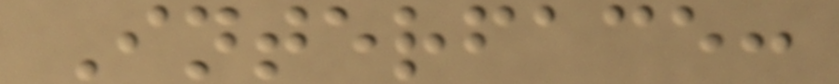Interface:
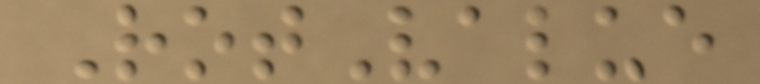RotValue
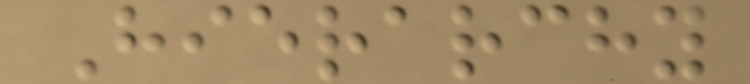Hierarchy
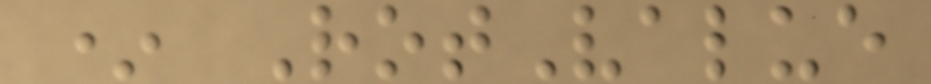* RotValue
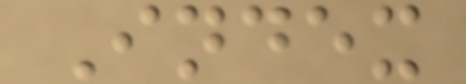Index
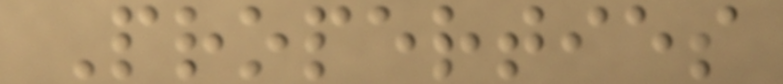Properties
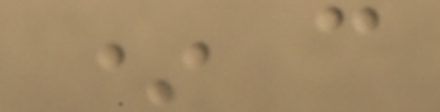* c
